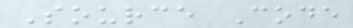Source Code
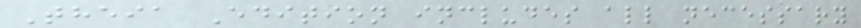Theia Edition includes all necessary
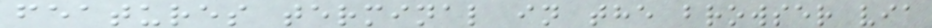features terminal in the browser via
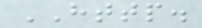HTTP.
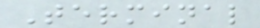Terminal
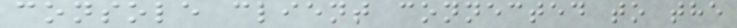console client connected to the
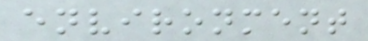environment
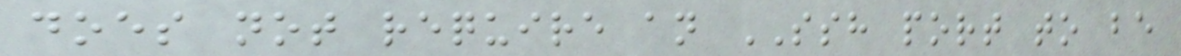does not require an SSH port to be
